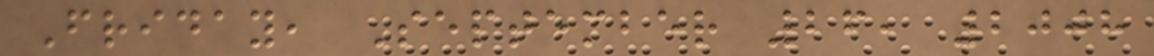Friday, September 26, 2008
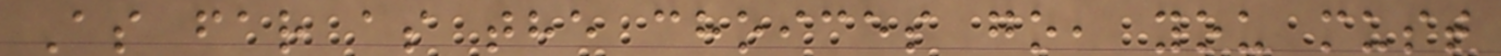As far as the choices go, you must
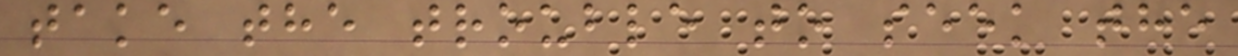take the trouble to seek the
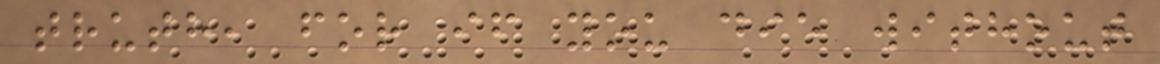truth, for if you die without
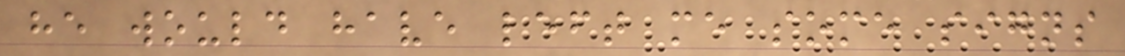he would have left me some signs
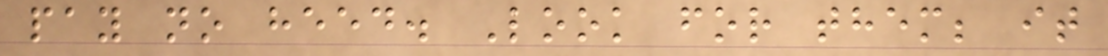pay no heed. Look for them; it
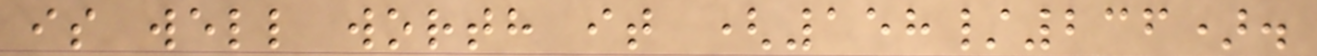is well worth it (158/236).
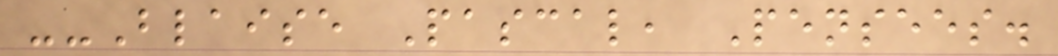--Blaise Pascal, Pensees.
